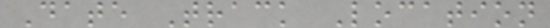Date Track Location
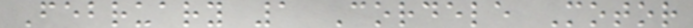February 1 Cordele Motor
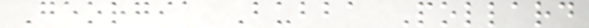Georgia Bubba Pollard
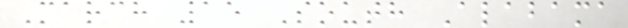March 15 South Alabama
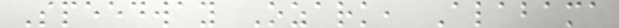Speedway Ozark, Alabama
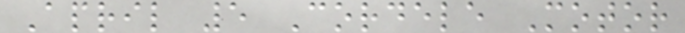April 5 Cordele Motor
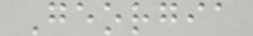Georgia
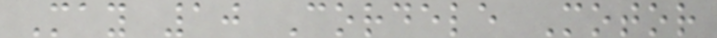May 10 Cordele Motor
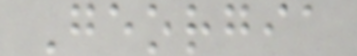Georgia
